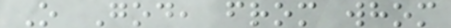O God, from whom
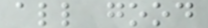all good
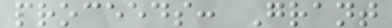proceeds: Grant
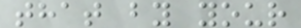that by your
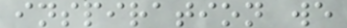inspiration we
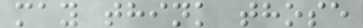may think those
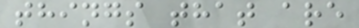things that are
